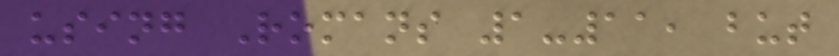using Romans 1-11, but
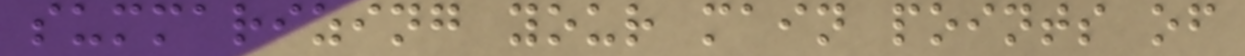summarizing your main points of
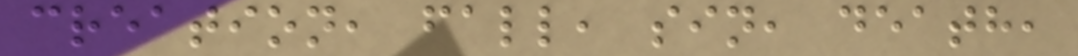creation, fall, sin, death,
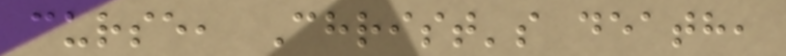curse, Christ's death,
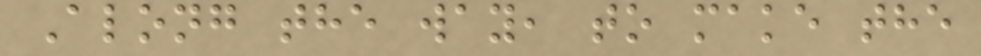Along the way, to make the
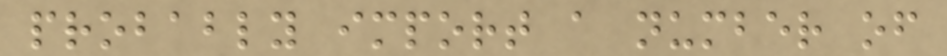probably import a number of
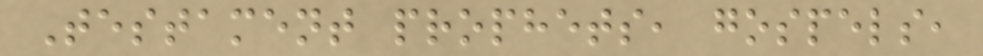Testament prophets, gospels,
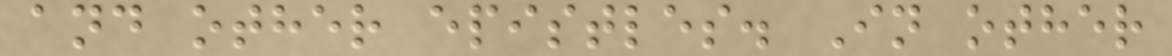and other epistles. In other
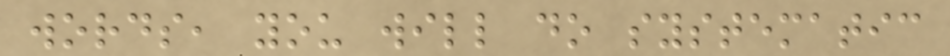words, you will do systematic
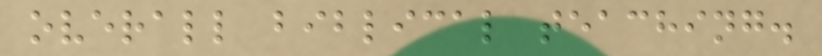overall biblical teaching.
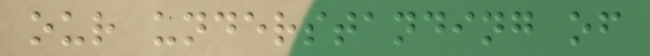our understanding of
